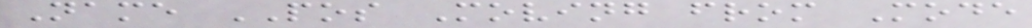Name POS Moving from Mode
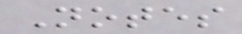Notes
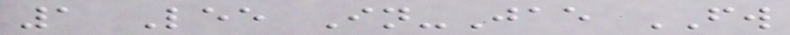1 Lee In-Jae FW
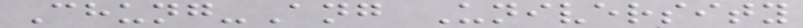Chung-Ang University
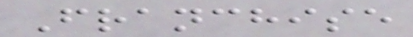Franchise
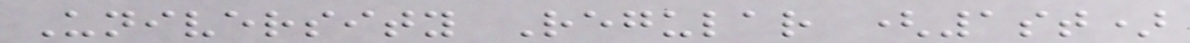University Regular (1st)
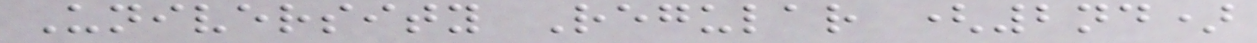University Regular (2nd)
